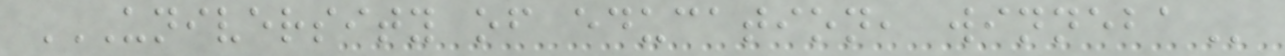UNIVERSITY OF EDUCATION, WINNEBA
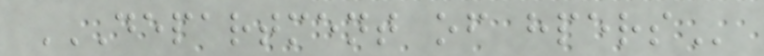DEPARTMENT OF HPERS
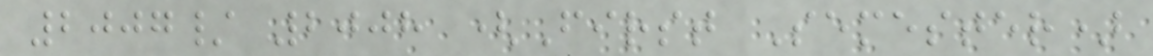2007/ 2008 (First Semester)
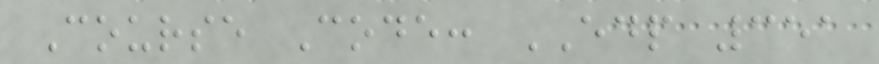Course Code: EDP 351
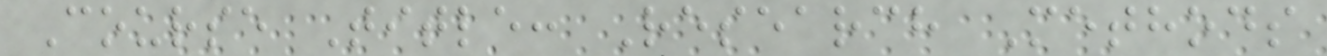Course Title: Research Methods
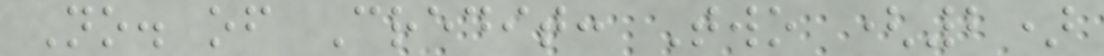No. of Credit: Two (2)
